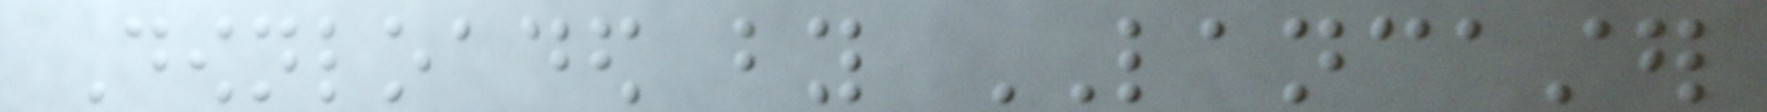Downloaded by LANCASTER
